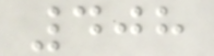408
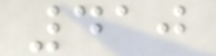410
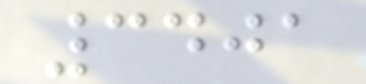3401
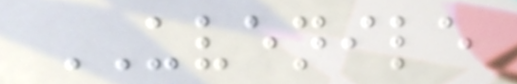UVENILE
